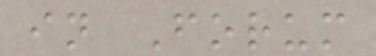in Forum
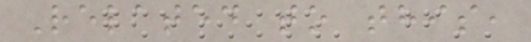Related to this,
